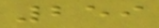259
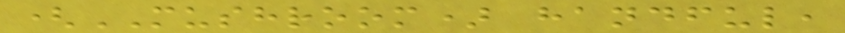(MUSHROOM) handful,
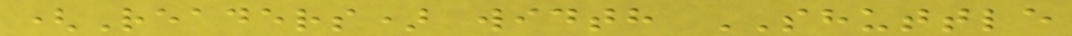(Readers) width SHUTTLE
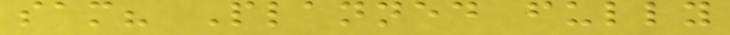sam? Planned fully
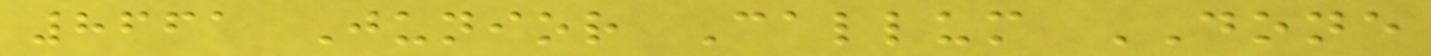8661 Junior Callum DONE
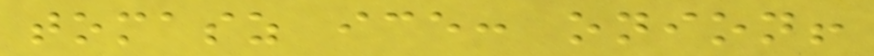tomasz ice: onion!
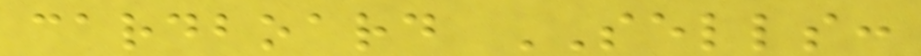cardboard SELLS:
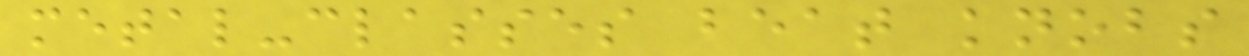metal-classes beat knobs
